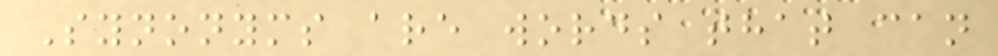Synonyms are words that can
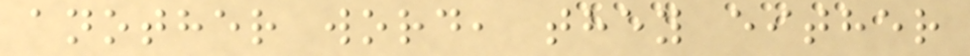another word, they either
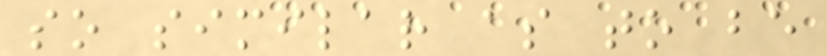so similar as to be
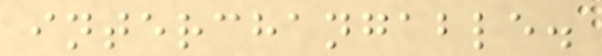interchangable.
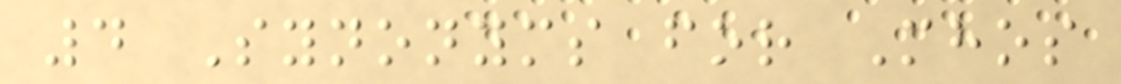4 Synonyms for Mhos
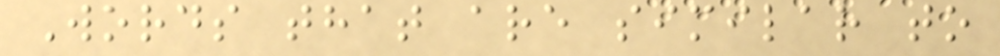Words that are similar to
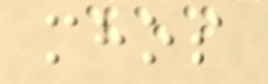mhos
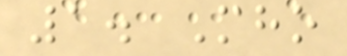1. Mho
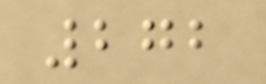272
